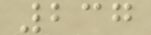237
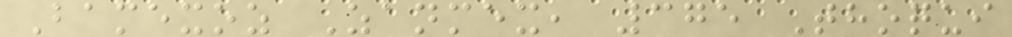Bamexoz Zanmex, 375 Thoqui
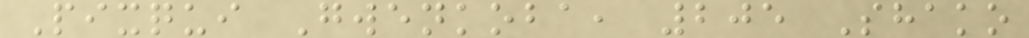Pixqui Gwenkoba, 205 Shako
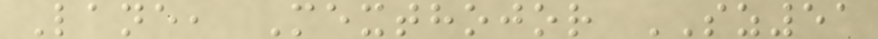Lane, Mexthojor SZ51
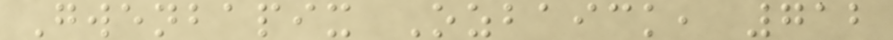Gwenbapix Ozbaick, 712
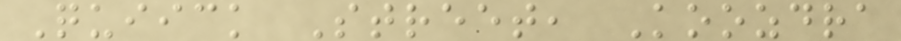Quiick Street, Koozdra
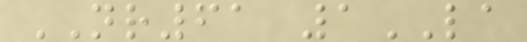NR61 1LA
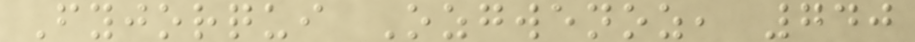Fyjorqui Ozgwenoz, 740
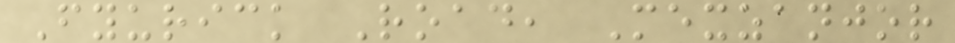Fyurick Road, Mexzanjor
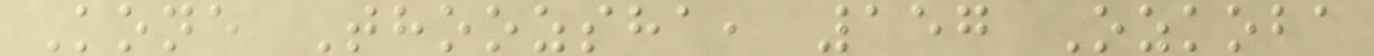Kone Thoozsha, 157 Ozkoba
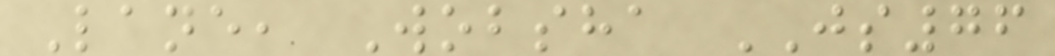Lane, Wobsha JS76
